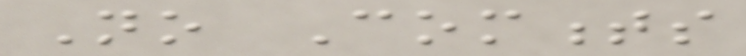No Comments
